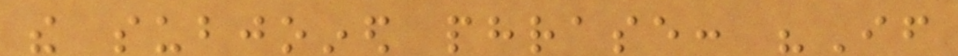the subjoined phrase: "If
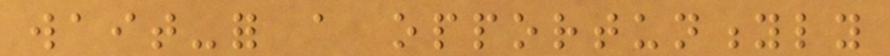wait-for a opportunityly
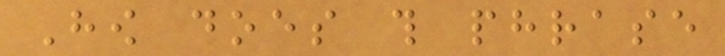How does this phrase
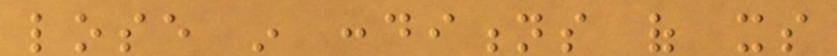lose in conditions of its
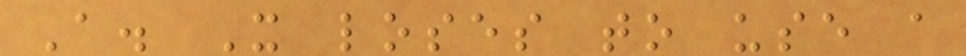A. It loses to use a
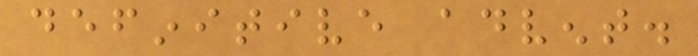definitive advent.
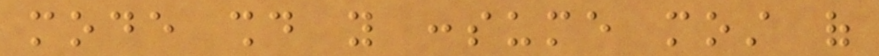mode should you consume most of
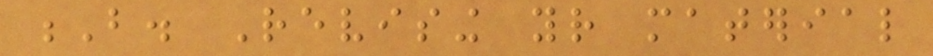B. Revising your material
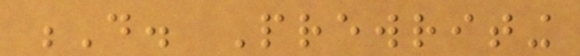D. Prewriting
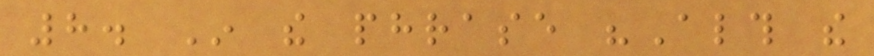8. In the phrase "Although the
